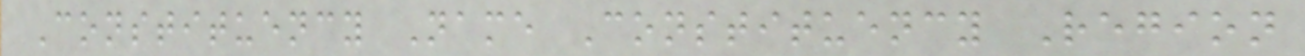Constituency Name Constituency Region
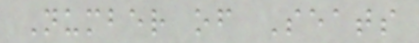Number of Seats
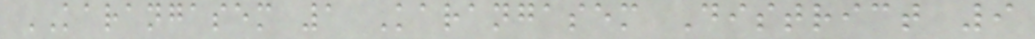KARANGASEM 1 Karangasem District 9
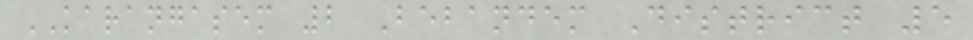KARANGASEM 2 Bebandem District 5
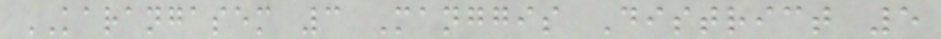KARANGASEM 3 Manggis District 5
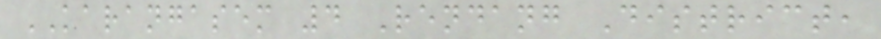KARANGASEM 4 Rendang District,
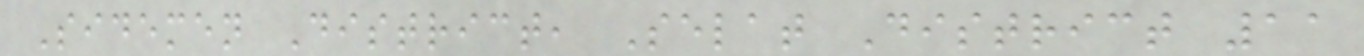Sidemen District, Selat District 11
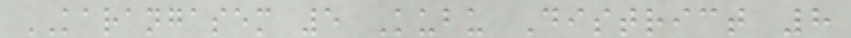KARANGASEM 5 Kubu District 8
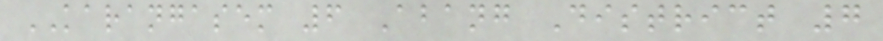KARANGASEM 6 Abang District 7
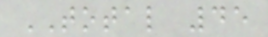TOTAL 45
